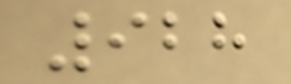928
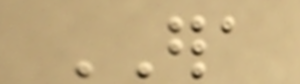ERA
